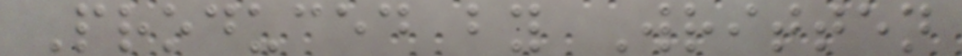Produced by Written
